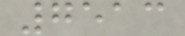7513
